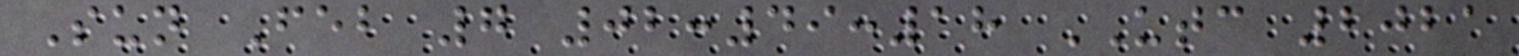Sun Feb 7 02:49:18 UTC 2021
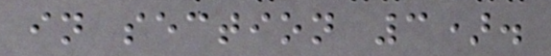in section 3).
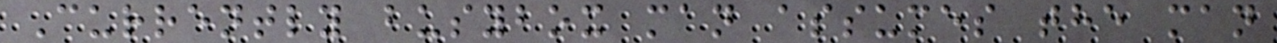Currently busybox man assumes the man
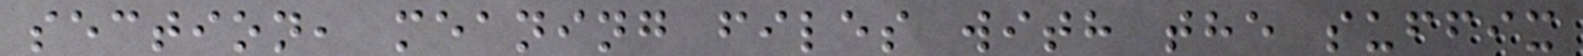section, meaning files with the suffix
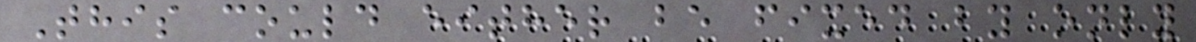This could either be fixed by only
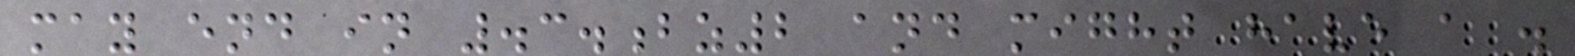may end in .3.bz2 and might have a .
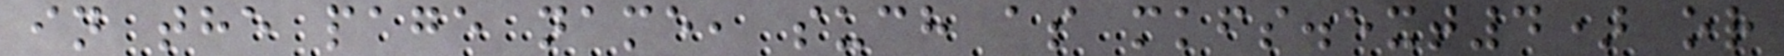in the page name, such as mkfs.ext4) or
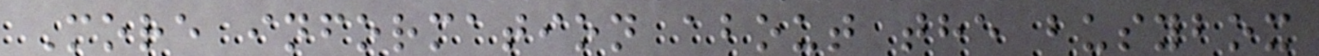More information about the busybox
